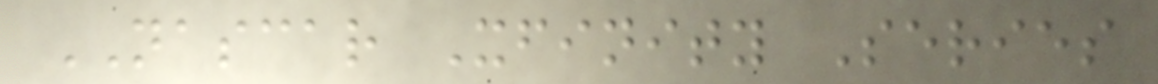NASCAR Xfinity Series
